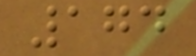174
